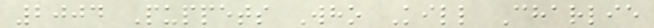2004 Puppets Who Kill Charlie
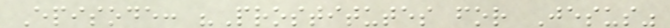Episode: "Prostitutes for Jesus"
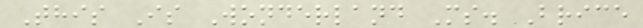This Is Wonderland Ms. Brice
